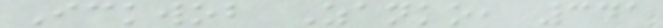Ickwob Zanko, 341
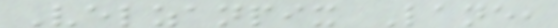Velzanpix Lane,
